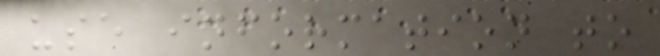use information to
